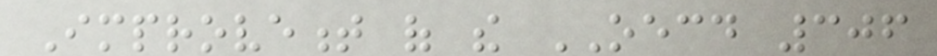Improvement of the OECD 306
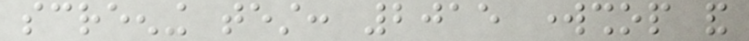screening test: 2015 workshop and
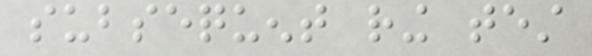subsequent ring test
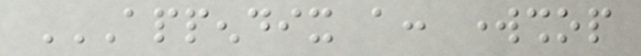APPENDIX A: WORKSHOP
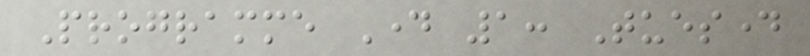Programme Day 1: Tuesday
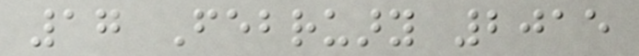17 February 2015
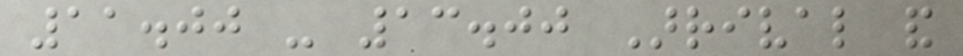11.00 - 13.00 Arrival and
